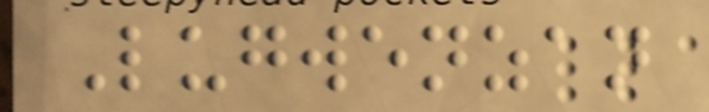Lugwenzan
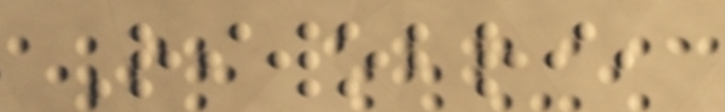Riwobri,
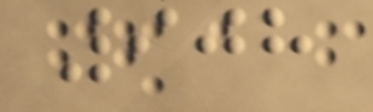908
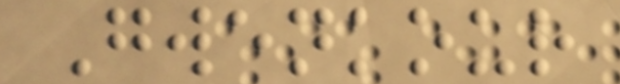Gwenkour
